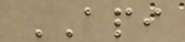API
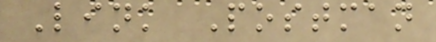Link Postman
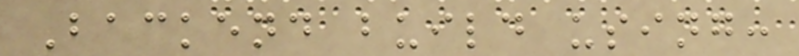Backend build using:
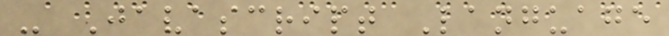- Javascript Language
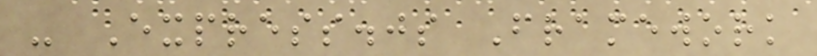- Express.js Framework
